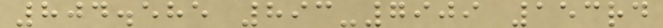804.585 893-7909 153rd
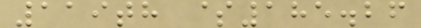119th $185.26
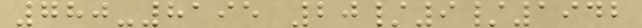780-8195 20/9/1942
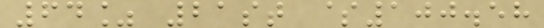64% 21st $100.58
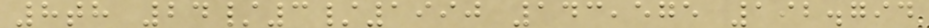8th 24/3/1990 143,575 192.794
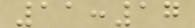11:17
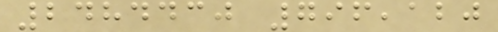2484430 796,120
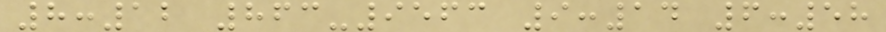8:12 863-9563 9:14 6:58
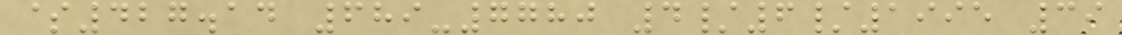$427.14 689-7780 4/6/1995 39
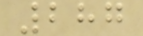287
